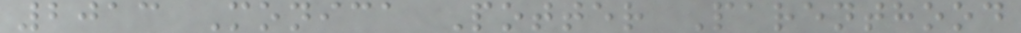2013 Monica Potter Parenthood
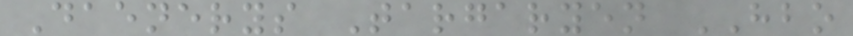Daenerys Targaryen HBO
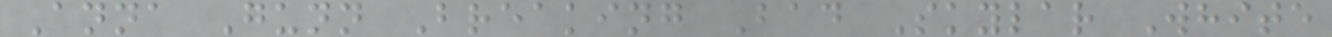Anna Gunn Breaking Bad Skylar White
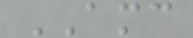AMC
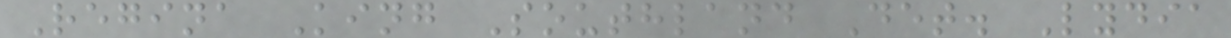Regina King Southland Det. Lydia
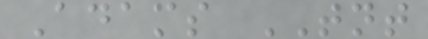Adams TNT
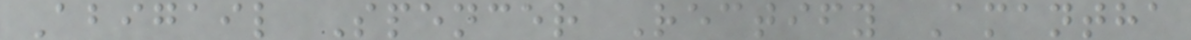Abigail Spencer Rectify Amantha
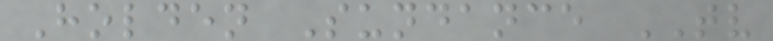Holden Sundance TV
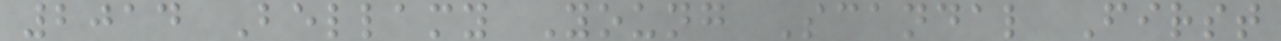2014 Bellamy Young Scandal First
